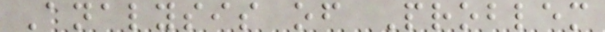Analysis of Problem
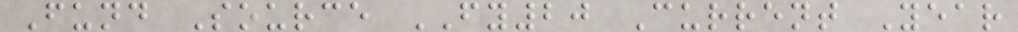Fund Source FY20 Current Year
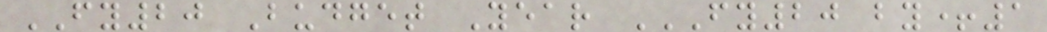FY20 Budget Year FY20 BY+1
